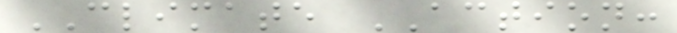CLIMATE ACTION:
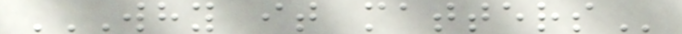WHY IT MATTERS
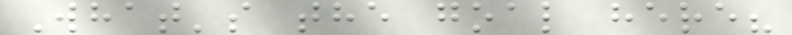What's the goal here?
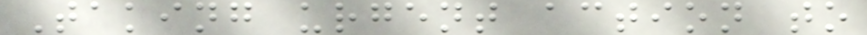Taking urgent action to
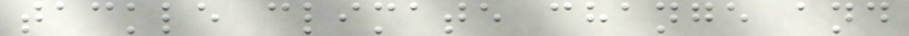tackle climate change and
